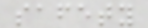safety
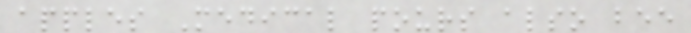apples Medical pours also bee
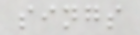sings
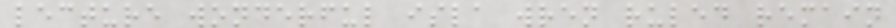lecture wonderful isla wren ruled remain
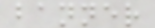banner
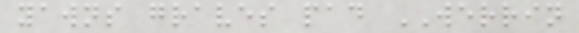yawns graves pad WERRIN
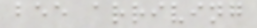bee arriving
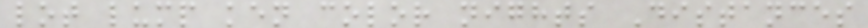lot lump ken color nights Distances
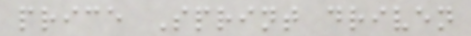price Sprint driven
